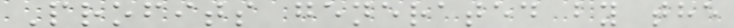Profits generated by the
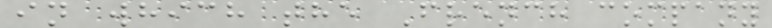in which the French company
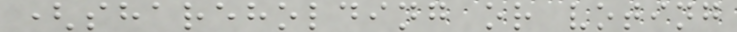(shareholding or voting
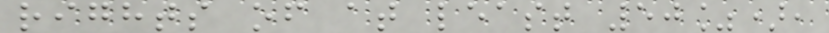rights of at least 50%),
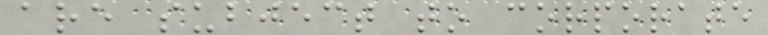are subject to corporate
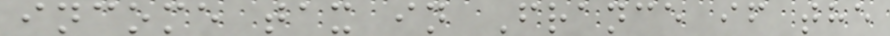income tax in France if the
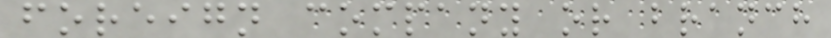foreign company or branch
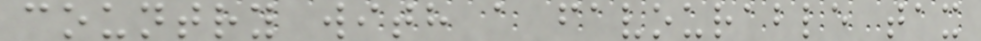country with a favourable tax
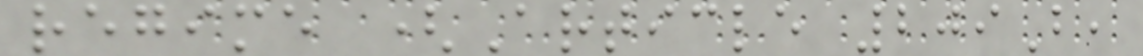regime (Article 209B,
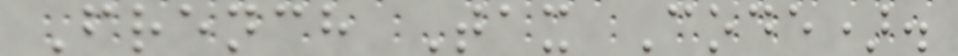French Tax Code).
